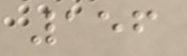156
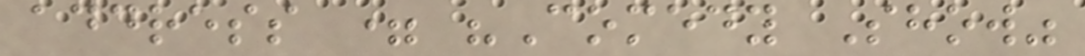address = "Comedy Show"
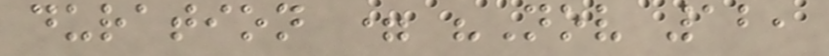duration = "Nov 12,
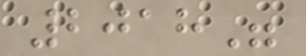2018"
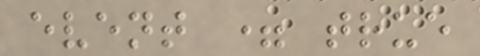event = true
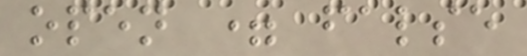open = false
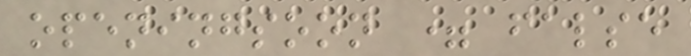openingsoon = false
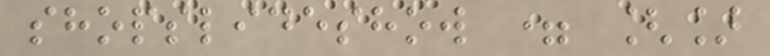shopslideshow = []
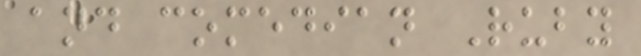and comedian Ruby
